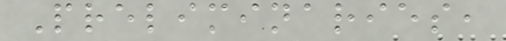Preliminaries,
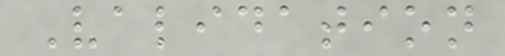Validation
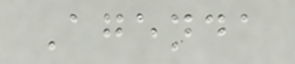Agenda
